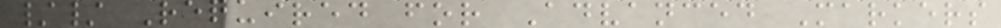// Required for Advanced Markers
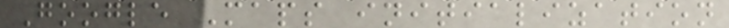Google Maps initialization
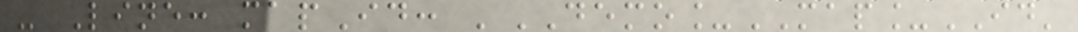- Line: mapId: 'DEMO_MAP_ID'
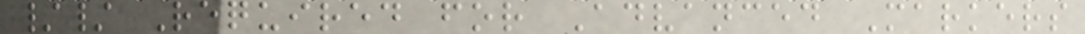// Required for Advanced Markers
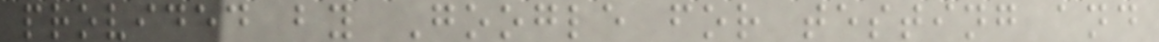provided by Google for testing and
